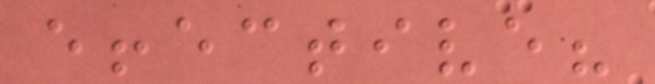effective?
